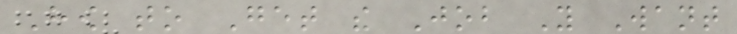How to Get the Job You Want
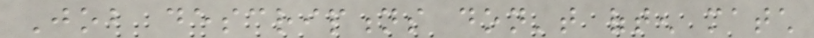Job descriptions don't often match
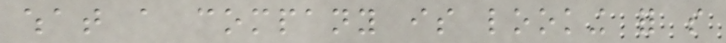what a company is looking for so
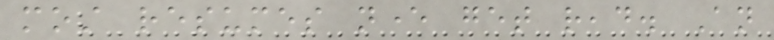most resumes never get read. An
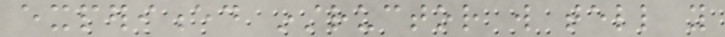experienced instructor will tell you
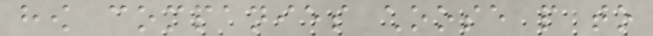how companies choose people to
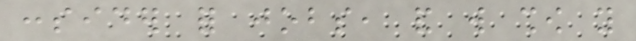consider for jobs, and will show you
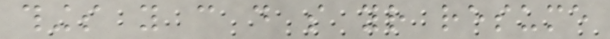things you can do so your resume
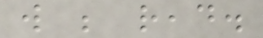will be read.
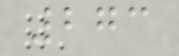273
